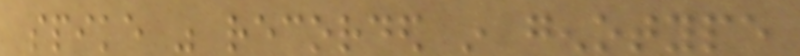spike was recorded in genotype
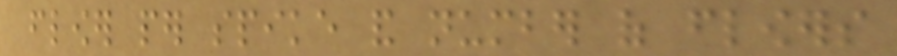flower per spike and number of flowers
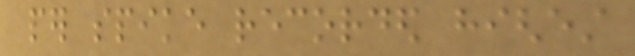per spike recorded highest
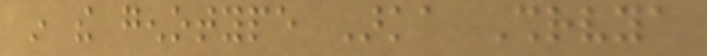in the genotype Arka Shrvya
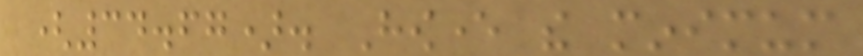(34.67). However the minimum
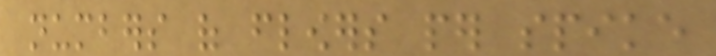numbers of flowers per spike
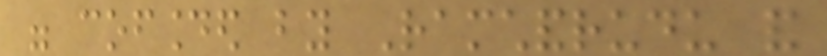were cofounded by Ramchandrudu and
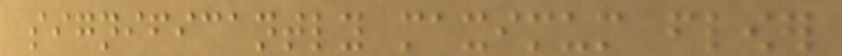significantly maximum flower
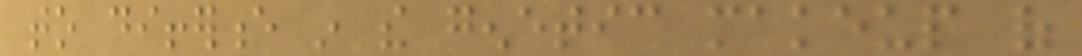to difference in the genetic makeup of
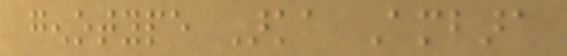genotype Arka Ambara
